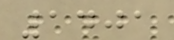1401
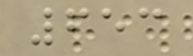653
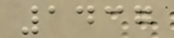1437
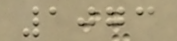1073
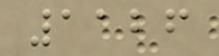1126
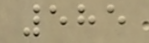585
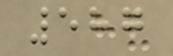587
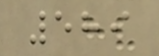589
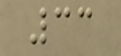33
